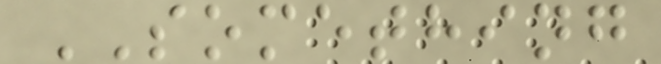SOMETHING
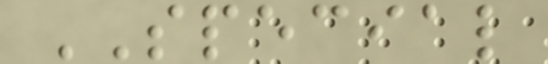SPECIAL
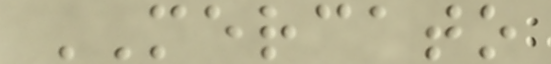MERCATO
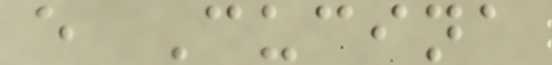e Cucina
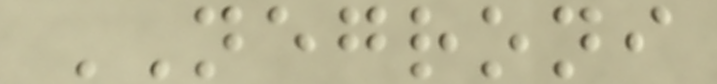NEGRONI
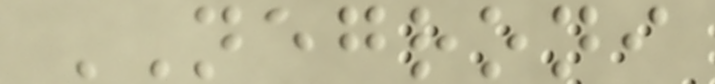NEGRONI
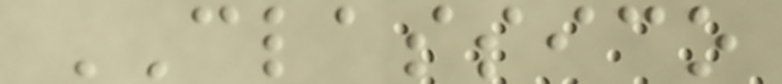CLASSICO
